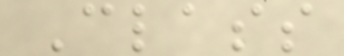Class
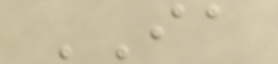IA
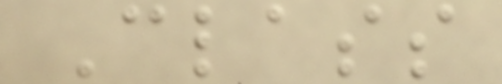Class
